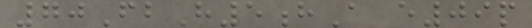70FbH5hA e09p
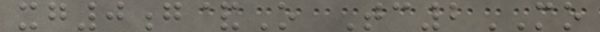xg0g&O Tc2MO
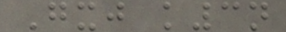Gxj k3n
